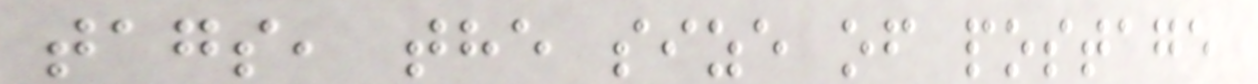tags, the size of postage
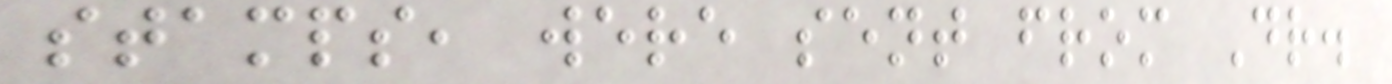stamps, were sent from Dr.
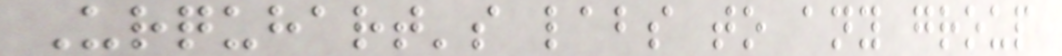Urquhart's labs to any group
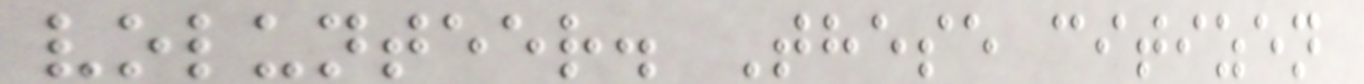volunteer. These citizen
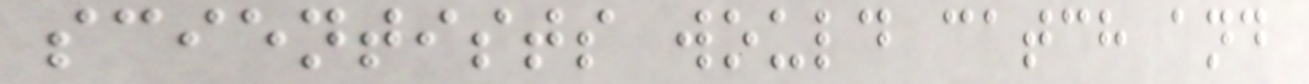scientists would catch and
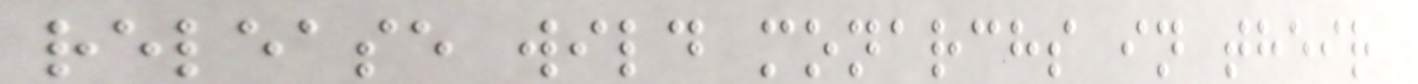release wild monarchs in their
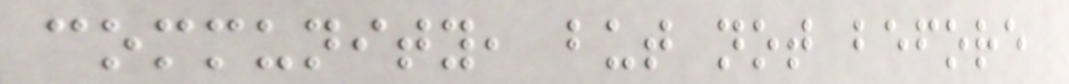community, but not before
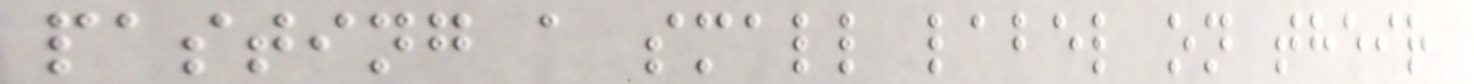pasting a small label on their
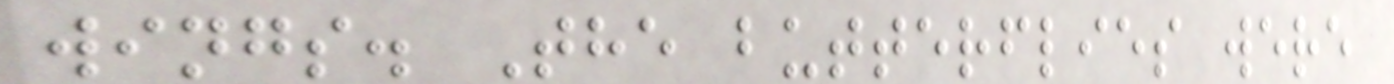wings. The butterflies were
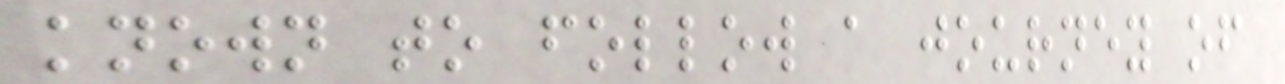known to follow a journey of
